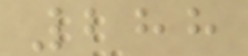288
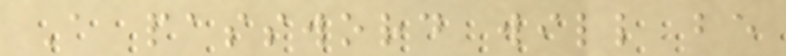A password will be
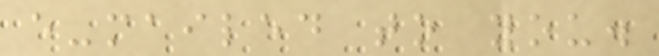e-mailed to you.
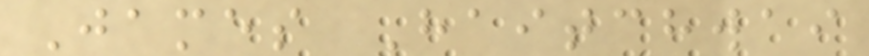James Haitchwai
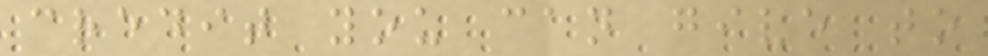credit you can give to
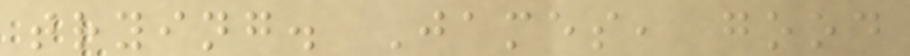trying. James, good
